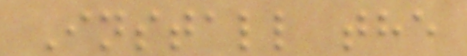Install the
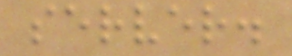server.
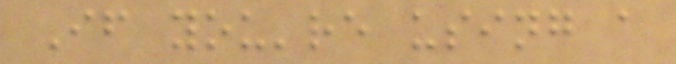If you're using a
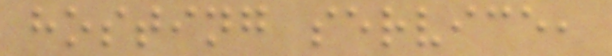hosting service,
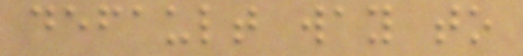default way to
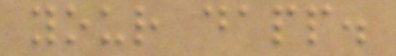your dapp.
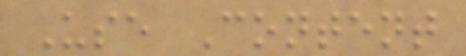Use Content
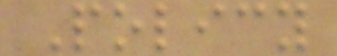Policy
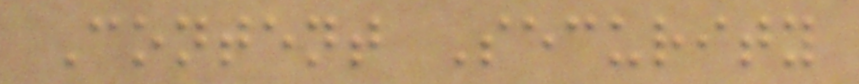Content Security
